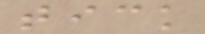tick
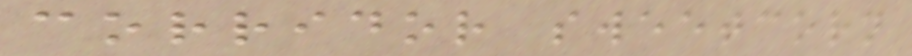corridor sweetcorn
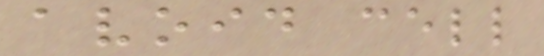avoid cell
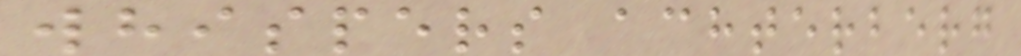whispers achterberg
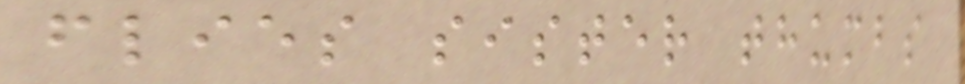flies sister thumbs
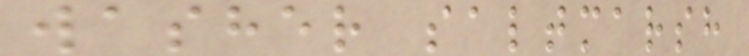washer saltmarsh
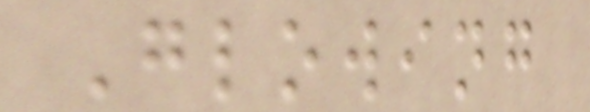Glowing
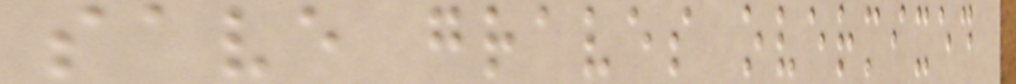save graves overmixed
